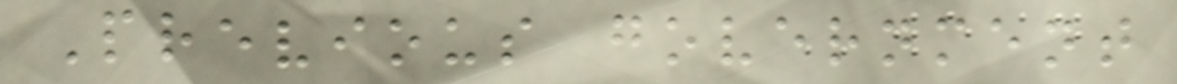Previous government
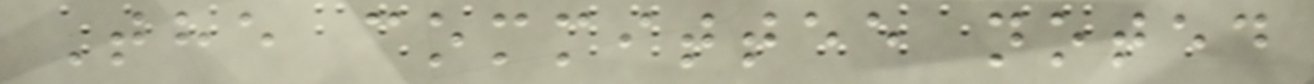The committee noted
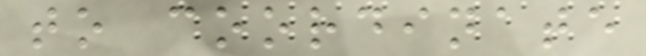to coordinate
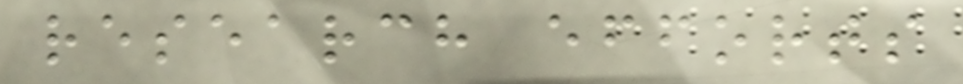research efforts
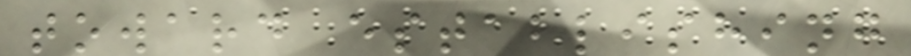toward establishing
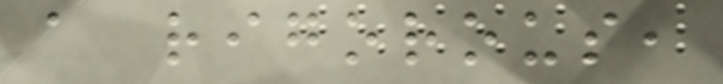a rigorous,
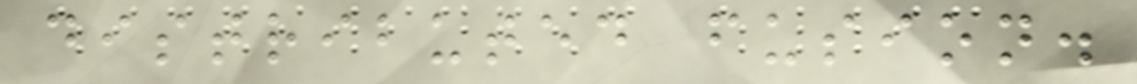distributed fusion.
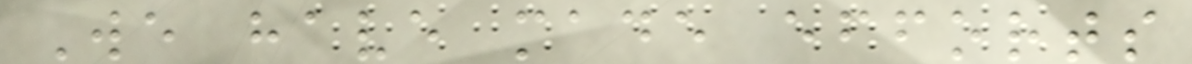We have made efforts
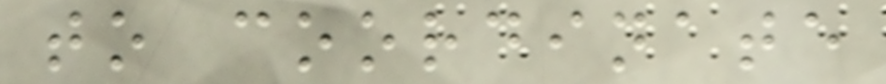to coordinate
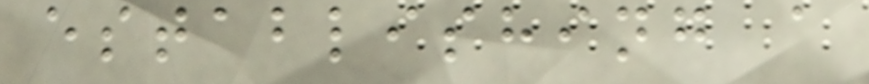establishing a
